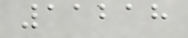11218
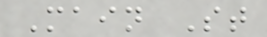Main St
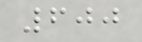600
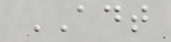ADT
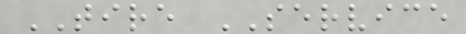TIRE SERVICE
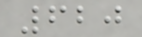620
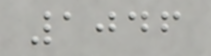1046
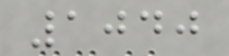1040
